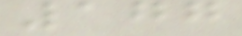177
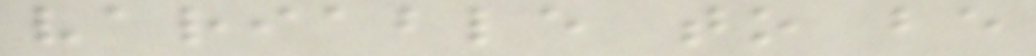variable to be
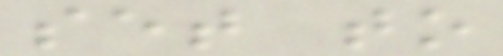set to
